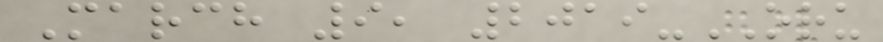March 9, 2019-ORU
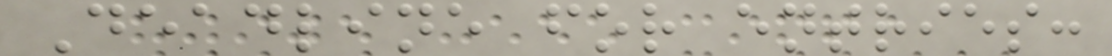Deadline for entries:
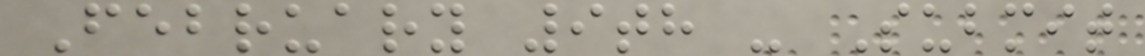February 9th - Submit
